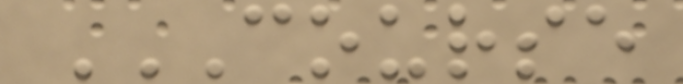COURSE
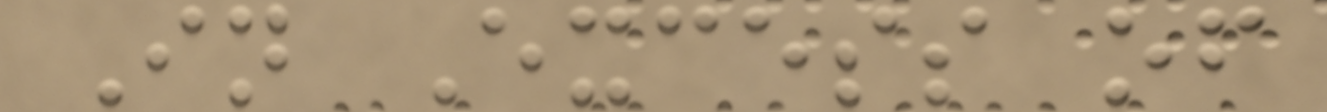In Excess of
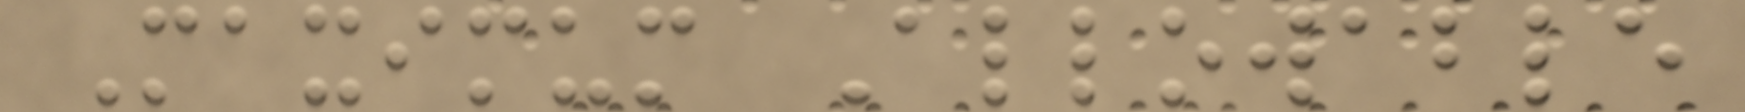Maximum Allowable
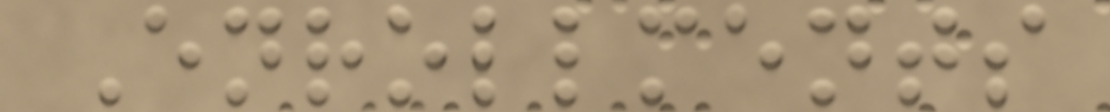Enrollments
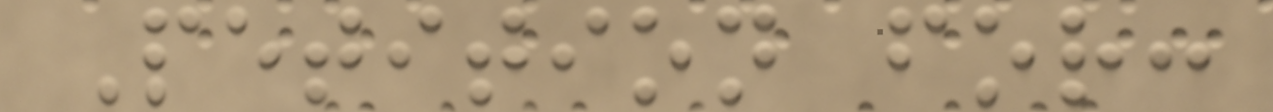Petition for:
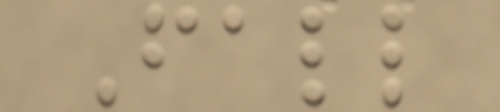Fall
